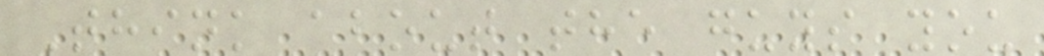Think about the guys you
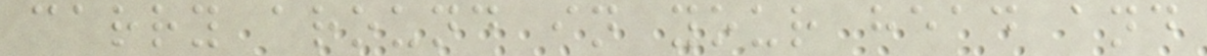carry around in your head and
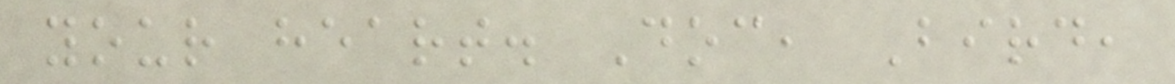your heart. Doc, Bird,
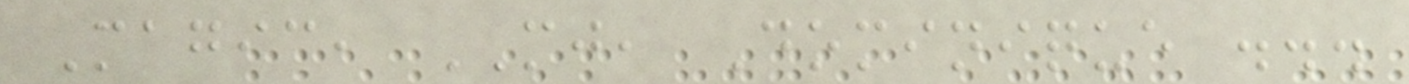Magic, MJ, Dominique ...
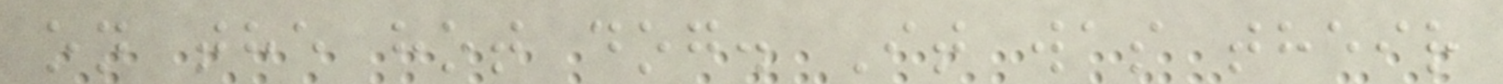on the hot dog. It was their
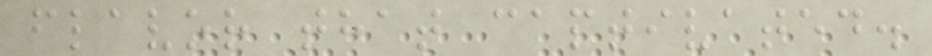flavor that captivated.
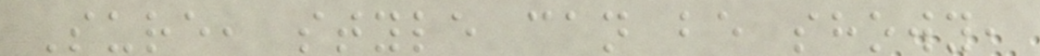Sure, style can be showy,
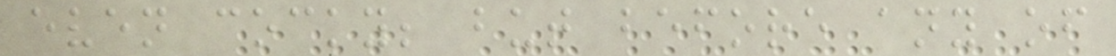even cocky; but before any of
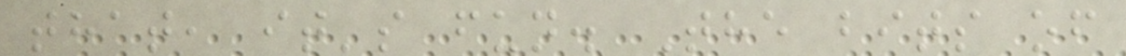that, it's fun. The bits of
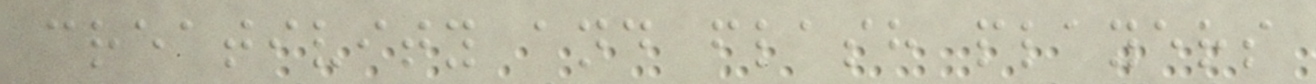creativity and flash players
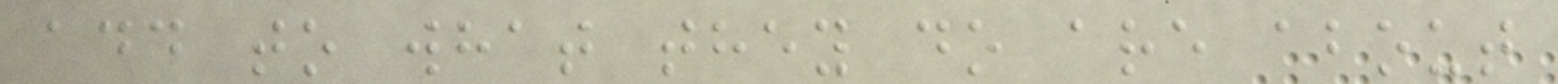add to what they do are about
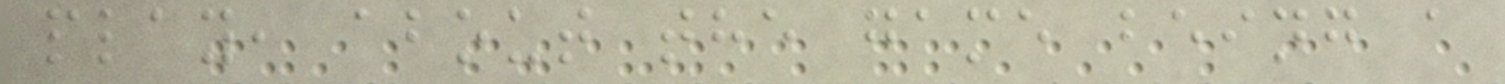play, about the game being a
